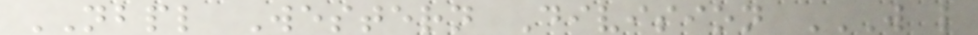NBPL Western Division W L
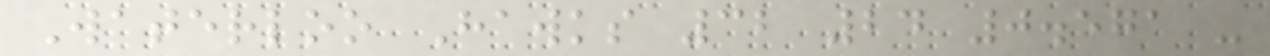Waterloo Hawks 32 24 0.571 -
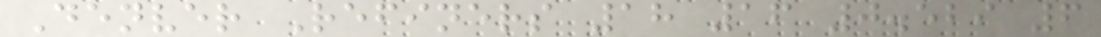Denver Refiners 18 16 0.529 6
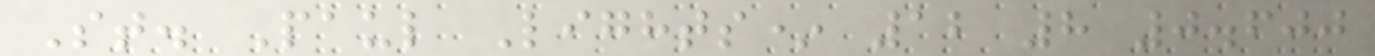St. Paul Lights* 12 8 0.600
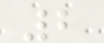2
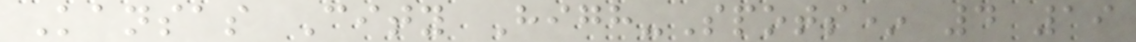Kansas City High-Spots* 4 19
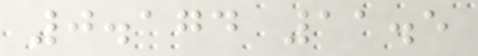0.174 11.5
